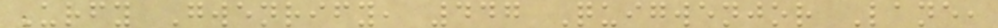Urfy Gwenrify, 447 Quigwenjor Lane,
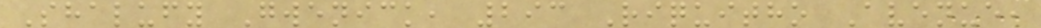Shalufy Gwenick, 293 Riquitho Avenue,
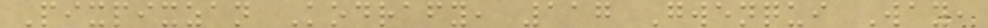Pixpixzan Kodrafy, 117 Gwenqui Way,
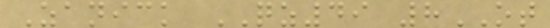Zanick QZ49 8OT
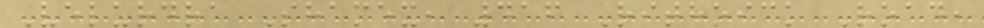Velurdra Shamex, 416 Rithoick Road,
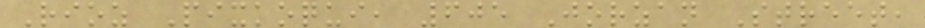Rioz Pixkoqui, 605 Jorzan Street,
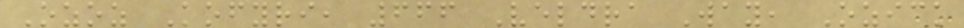Ozoz Kofyri, 666 Veldra Way, Ozick
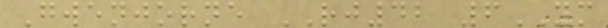Gwenjorne RJ42 6YM
